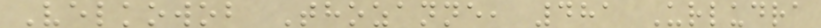Velkowob Thozanne, 481 Urludra
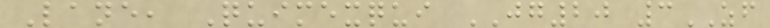Lane, Quimexqui JG20 3ZF
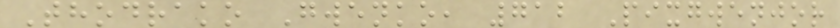Thodrako Gwenko, 712 Pixgwenjor
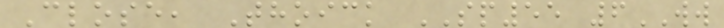Close, Thoick SP55 6WW
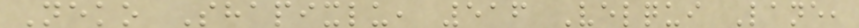Neko Shapixlu, 516 Velqui Lane,
